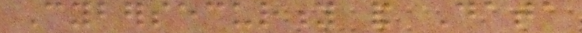Cybersecurity and Data
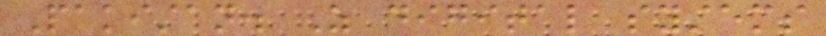Pakistan. As digital systems
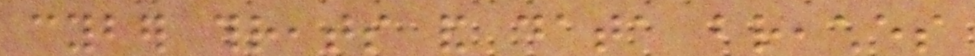cyber threats and data breaches
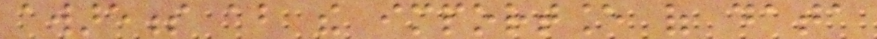awareness about the importance of data
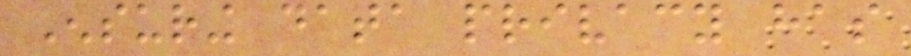Ensuring data privacy has
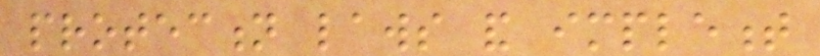protection laws and implement
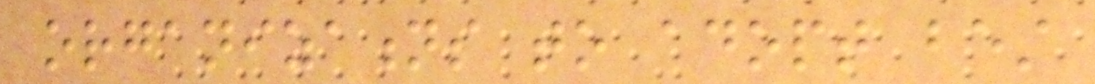organizations to adopt best
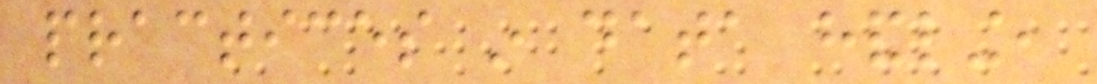practices in data handling,
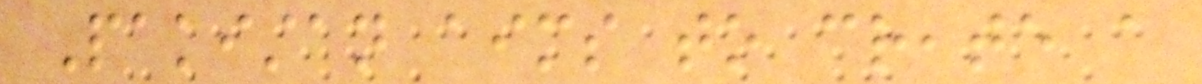Pakistan aims to create a
